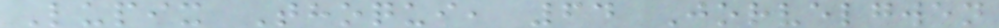Lupix Thoqui, 64 Jorvelgwen
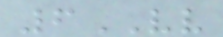6VV
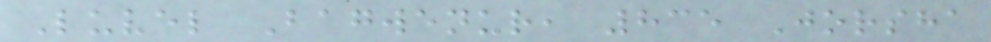Luvel Bagwenur, 835 Jorsha
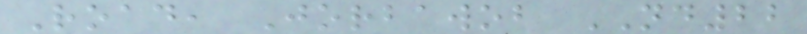Road, Jorbawob ND22
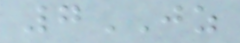7JZ
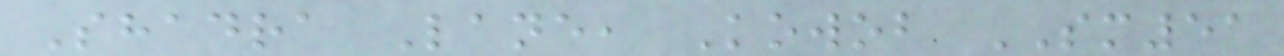Shadra Lane, Kowob SM51
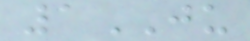1JU
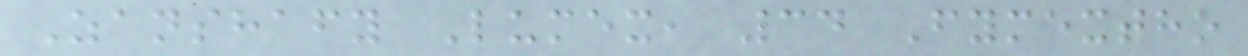Zanshafy Lumex, 34 Fymextho
